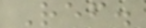Ref.
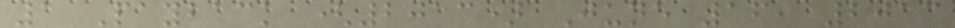1 Payback (2013) June 16, 2013
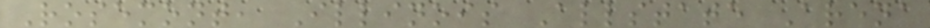Rosemont, Illinois Allstate Arena
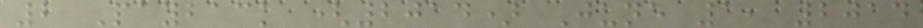2 Payback (2014) June 1, 2014
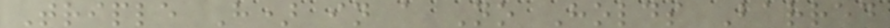Triple H) in a No Holds Barred
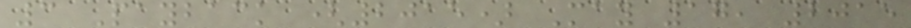3 Payback (2015) May 17, 2015
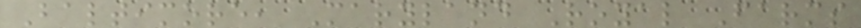Baltimore, Maryland Royal Farms
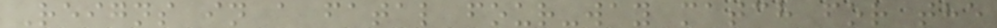Reigns in a fatal four-way match for the
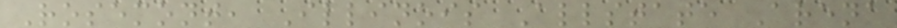Rosemont, Illinois Allstate Arena
